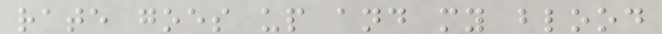rate goes up and my blood
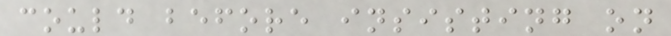could before insisting on
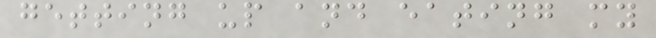getting up and eating my
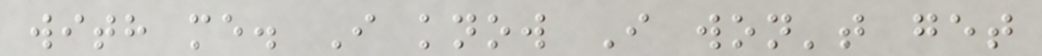with me. I know I won't get
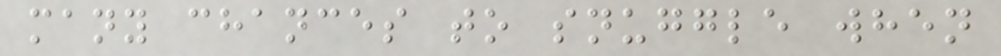many chances to snuggle when
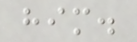him.
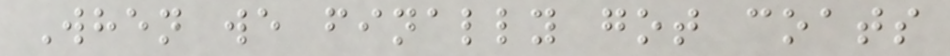When we finally got coats
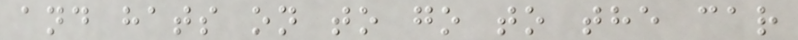and hats on to go to the car
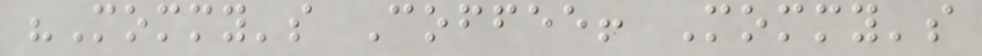"Mommy's Coffee! Mommy's
